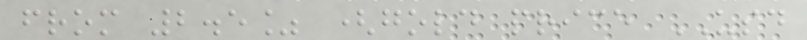from 2.5% (gold price USD
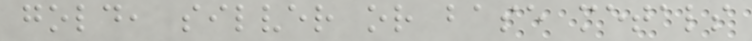gold, silver or base metals
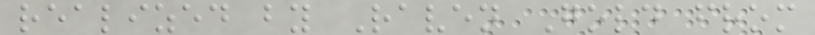realized by Raven Gold from
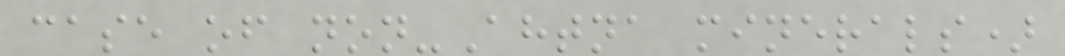case of non-Ahtna minerals)
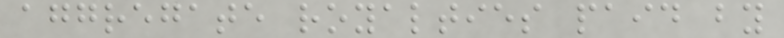aggregate royalties paid by
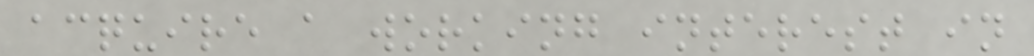acquire a working interest in
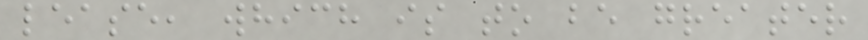lease, which is to be greater
